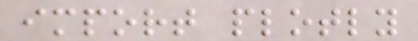import plotly
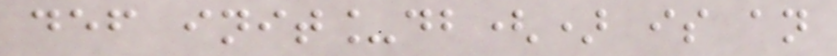def init_db() is an
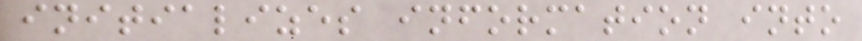initializes information into
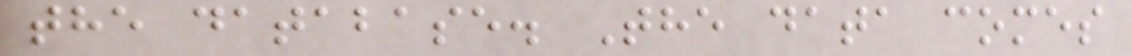the database. The data comes
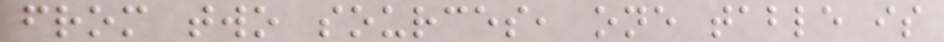from two sources, one table is
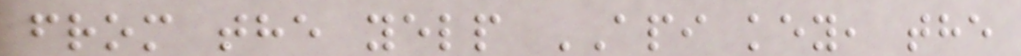from the yelp API key, the
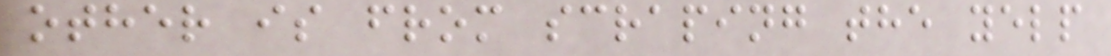other is from scraping the yelp
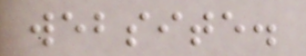website.
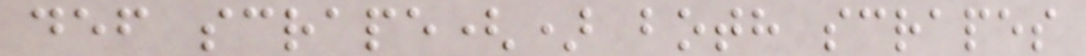def scrape() both scrapes
